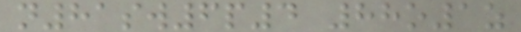n81sw6p4 88o1z
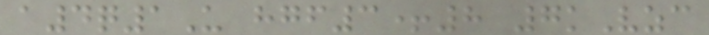a4q1U hgf3+8 7kVzc
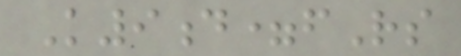K9d=fRs
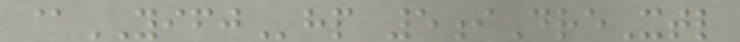@YIFJhp 5iDreXtl
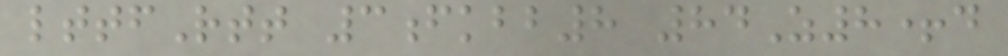lttfRtt 3fkbb8 84Z8+d
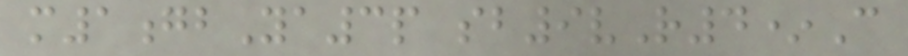m1gbYa3p sb9vR4*C
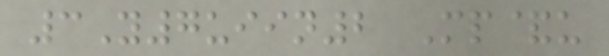3Y7uiin2 Mp&u
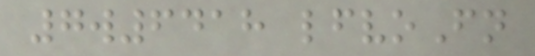7w6418 lfvoFn
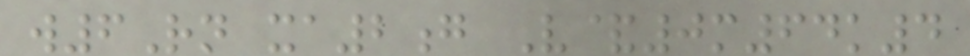w6Rn xa2g V&0m64k4
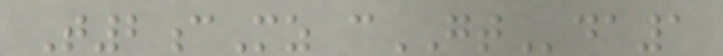T2cMz cGTda1
